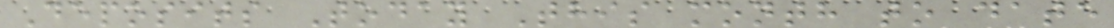Deposits Today This month to date
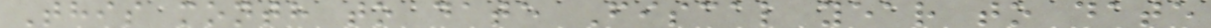This month to date Fiscal year to date
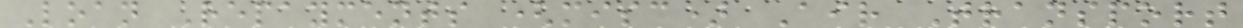Loan Repayments (misc) Air Transport
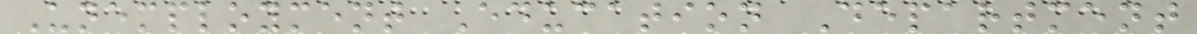Unemployment Education Department
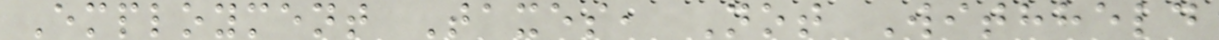Employment Taxes, Not Withheld
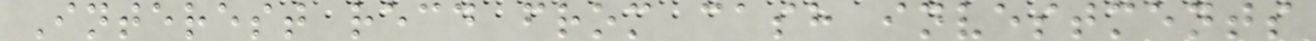Interest recd from cash investments
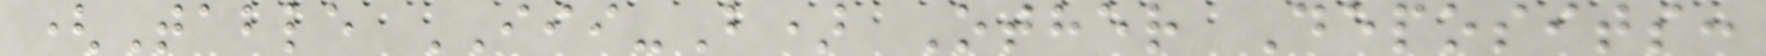(Table III-B) Other Deposits:
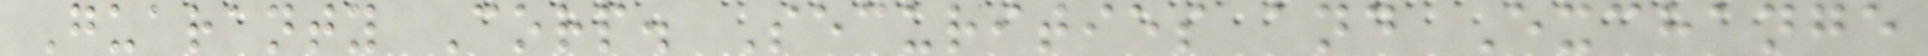Guaranty Corp. Securities and Exchange
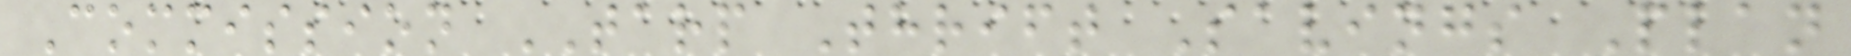Commission TARP Thrift Savings Plan
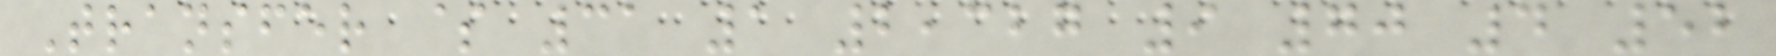Transfer $ 31 1 2,327 9 70 4 52
